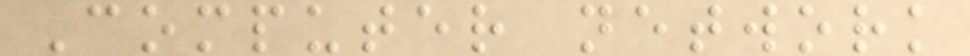Computer network
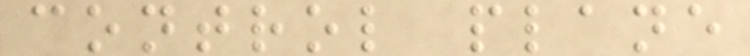control plane
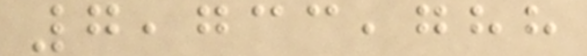7,733,788
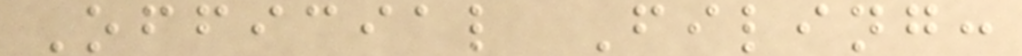Official Filing:
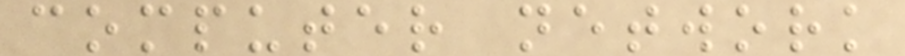computer network
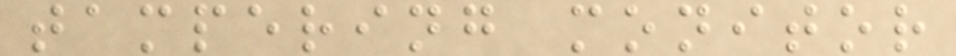tampering monitor
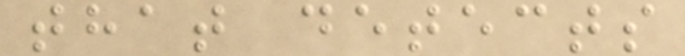that detects
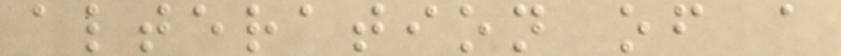alteration of a
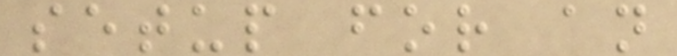setup for an
